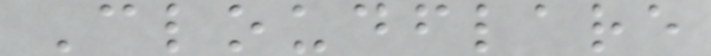Cloudflare
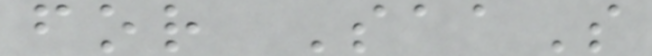for SaaS
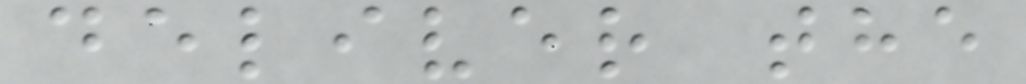deliver the
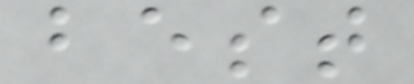best
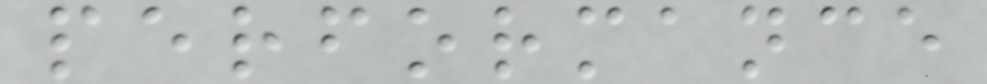performance
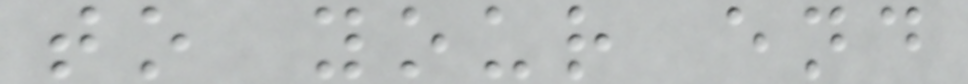to your end
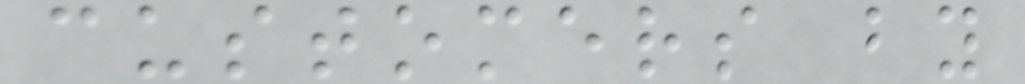customers by
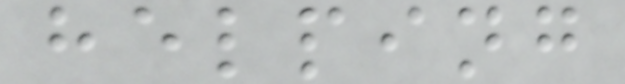helping
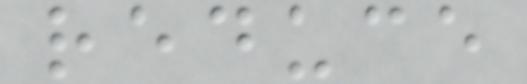reduce
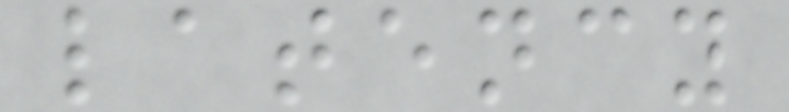latency
